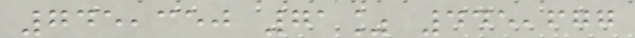745,350 71% 445,677
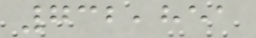732,851
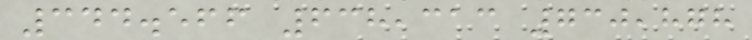344.566 638,313 730,878
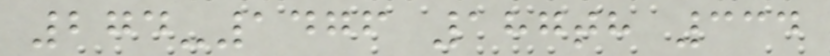274-1476 187th 334
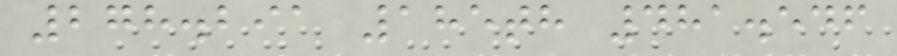278.291 185th 481.546
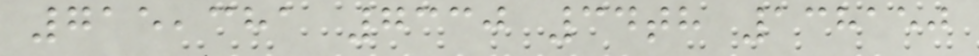715,381 7330 34th 138150
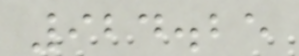924.25
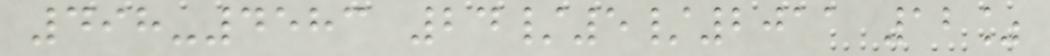498-4583 24/5/2011 12%
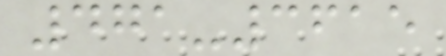471-3615
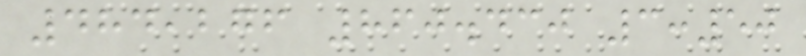484,276 860.430 3:50
